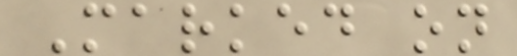Marked on
